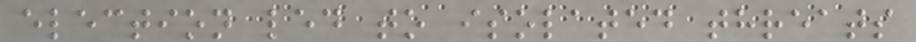election led to isolated threats
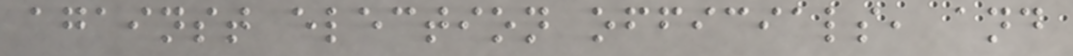against election officials, and
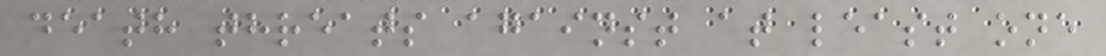death threats against at least one
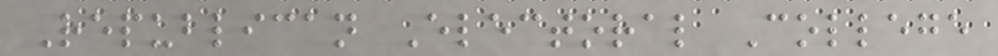Republican Electoral College
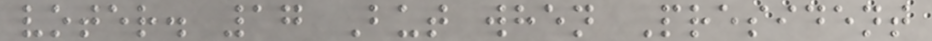voter. 17 But when President
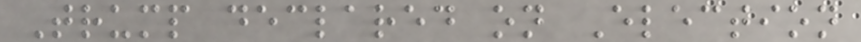Trump declared on Election
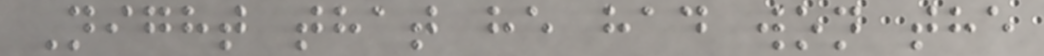Night that he had won the
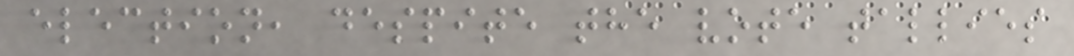election, despite the vote tallies
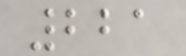221
